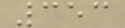353
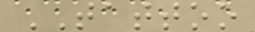TATTOO
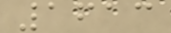1613
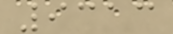9313
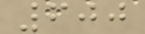600
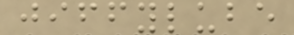jiffylube
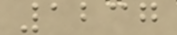1237
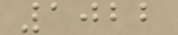1022
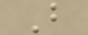B
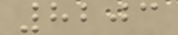8203
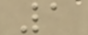1
